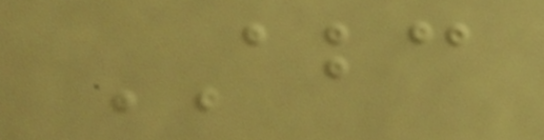ABC
